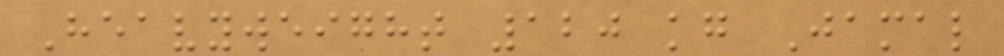Heavyweight 120 kg Jamal
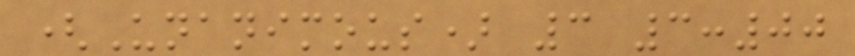(Unanimous) 3 3:00
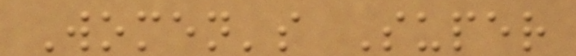Women's Super
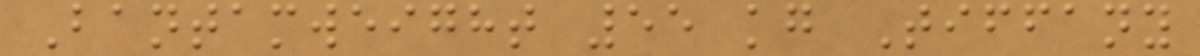Bantamweight 55 kg Tiffany
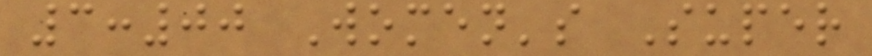3:00 Women's Super
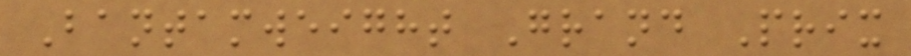Bantamweight Grand Prix
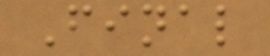Final
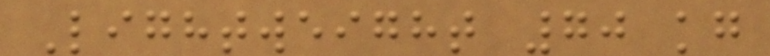Lightweight 70 kg
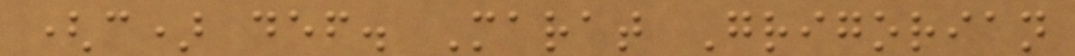(c) def. Marat Grigorian
